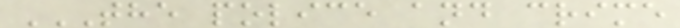THE POLICE AND CRIME
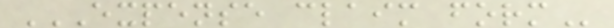EXPENSE CLAIM FORM
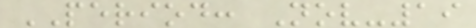PERIOD: Nov-19
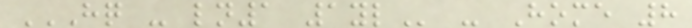HQ - LN1 1YL - Home 8
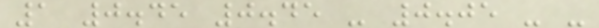1 0.45 0.45 - 0.05 - -
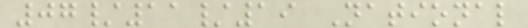07/11/19 National
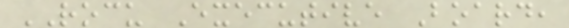ROCU Executive Board,
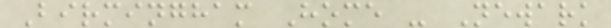Birmingham Home - Newark
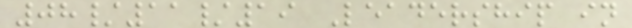08/11/19 Leadership in
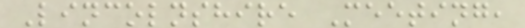Lincolnshire Meeting,
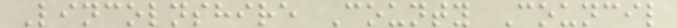Lincolnshire County Council
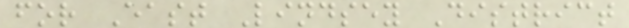for East Lindsey District
